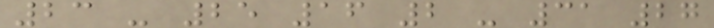23 - 25 16 2 - 31 27
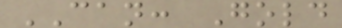CAN: Gold
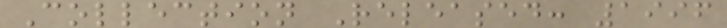Collection Released: 1996
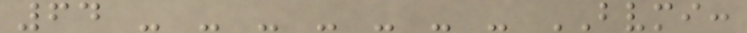64 - - - - - - - BVMI:
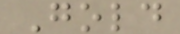Gold
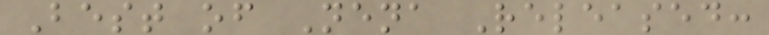Best of Nena Released:
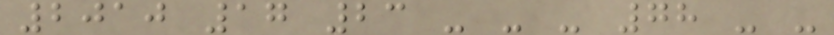2010 17 23 - - - 78 - -
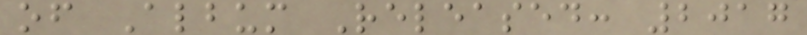of Album Released: 2017
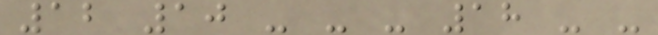12 10 - - - 18 - -
